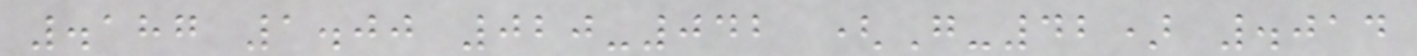.187 1.00 020-042 (G-42) .014
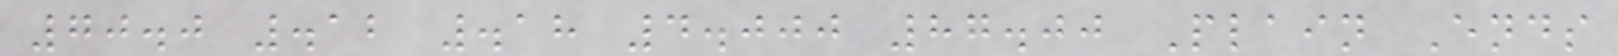70.0 .12 .18 4.000 87.00 Plain Ends
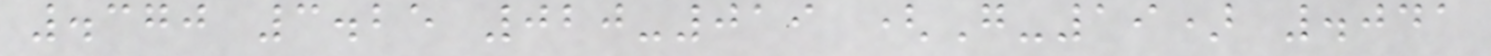.370 3.25 020-019 (G-19) .041
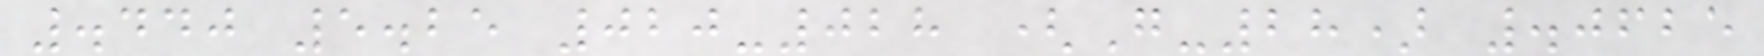.440 5.25 020-028 (G-28) .0625
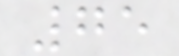75
